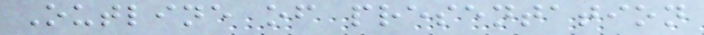Outline of presentation
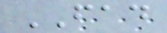FAD
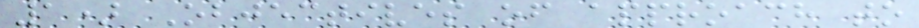1) Objectives of approach to
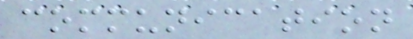communication
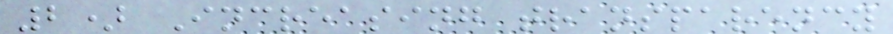2) Increasing transparency
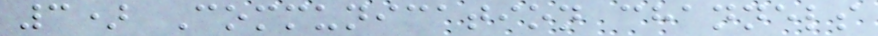3) Communication channels
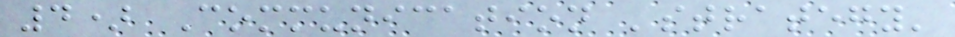4) Communication 'strategy'
